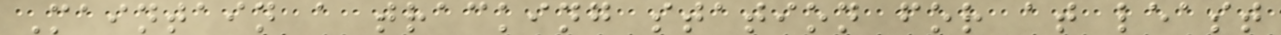Maintain a tracking station for at least
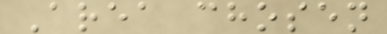Area chosen
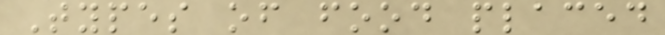Types of food placed
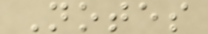Notes
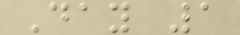Day 1
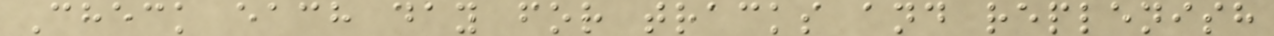Check each day for tracks and replenish
